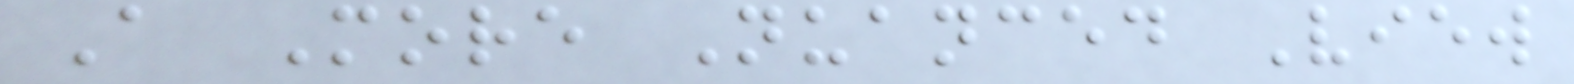A More Nuanced View
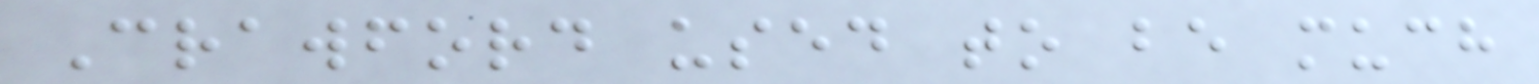Crawford used to be much
